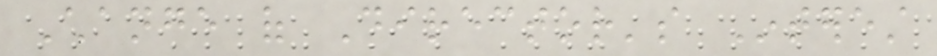Change of Director's Interest
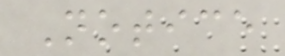Notice
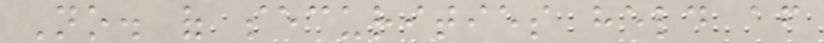No. of securities held after
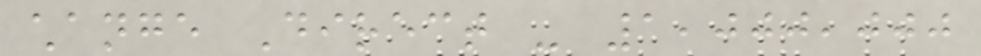change Direct - 1,000,000
